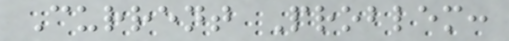Current Problem:
